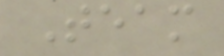Team
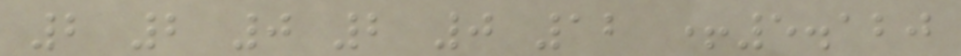2 2 0 2 0 12 +5.120
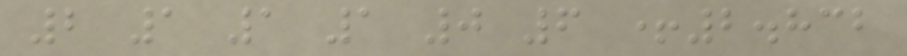2 1 1 1 0 6 +2.832
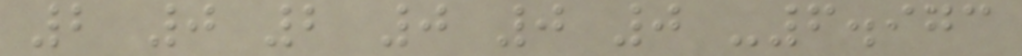2 0 2 0 0 0 -6.973
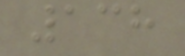138
